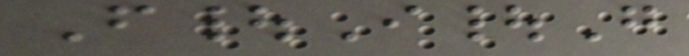F|I|G
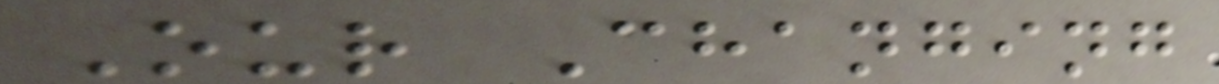Our Changing
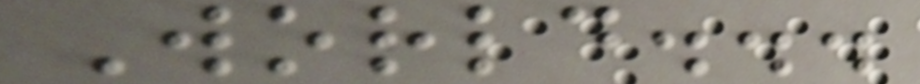World...
